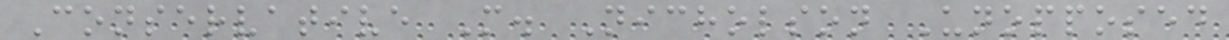Conservative M. Nicholson Unopposed
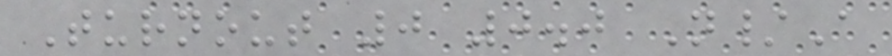Turnout 0 0.0 N/A
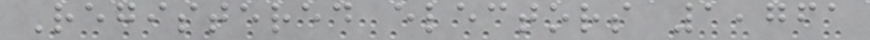Registered electors 1,761
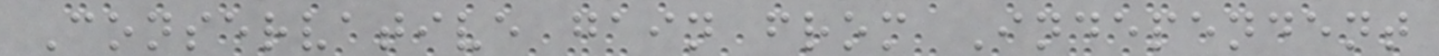Conservative gain from Independent
